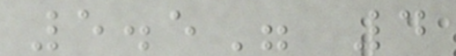5.5" 4
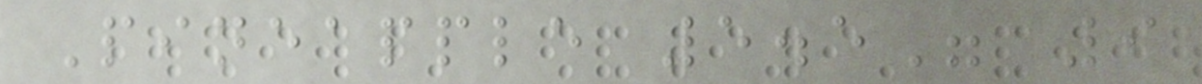Pineapple 5.5" 9
